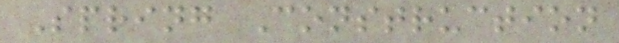Spring Construction
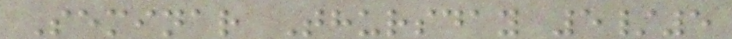Seminar Thursday 5/5
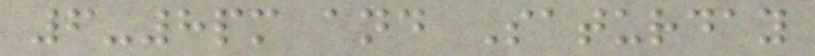6-8pm and Saturday
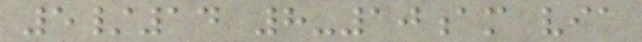5/14 8-10am via
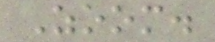Zoom.
